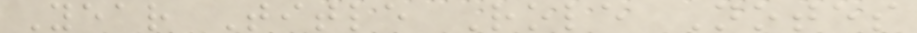Year Title Role Notes
